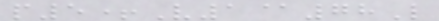p5+V1@78L
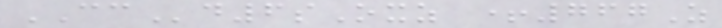CCd6sOxz +767Z
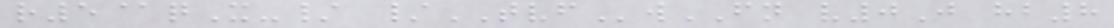r5@qX-/ /TVFwFN v0J hb8
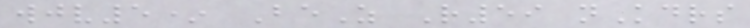wjv5* BeZ R59 nKdrs
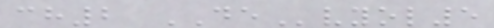ch2 DEvyol5
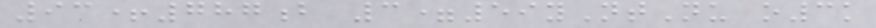93+787b 3=59yNtNu o3k
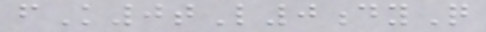fK0tL0dyQ
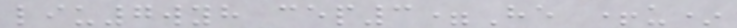liu7wyh cep3=He +u*
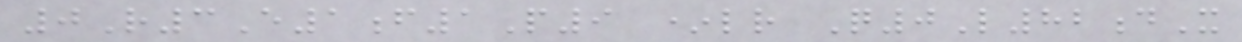0R3E1f1P9 *lr Q0L82dX
